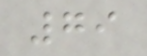79
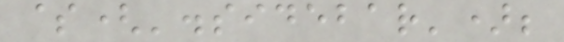$('.sidebar');
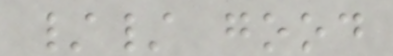// good
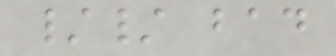// bad
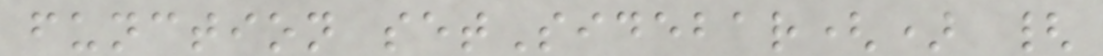function setSidebar() {
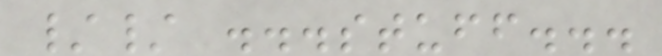// ...stuff...
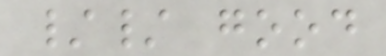// good
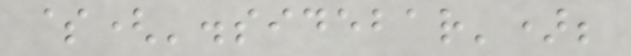$('.sidebar');
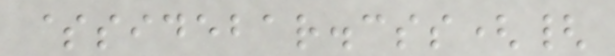$sidebar.css({
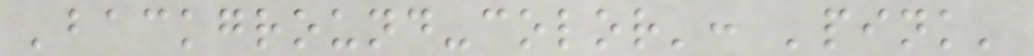'background-color': 'pink'
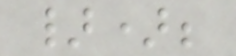});
